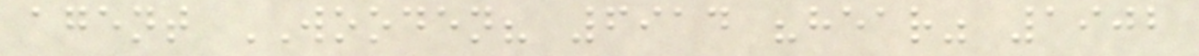agent WOODEN? 6914 "hear" 1902
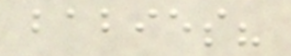babies?
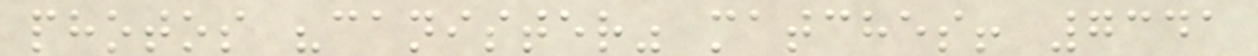photos "canister" matches! 7341
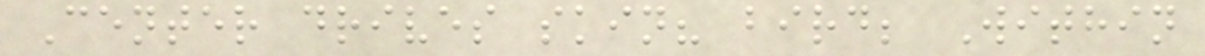Center drives skin? bird; Within
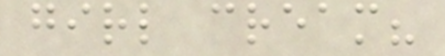girl cream?
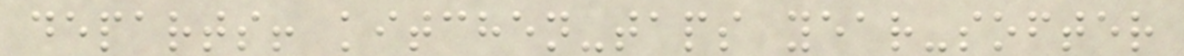departs! kitchen-taps year-softer
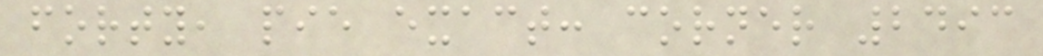forty, pie exact: corner 2493
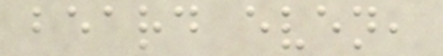beard even,
